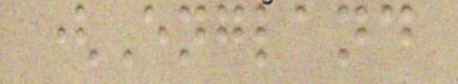(England
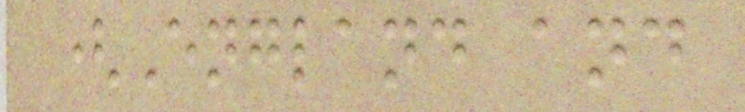(England and
